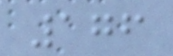176
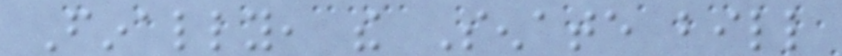Finally, the Senate bill
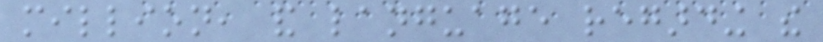million, and language regarding the
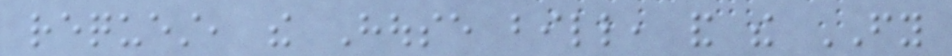request, the House bill, and the FY
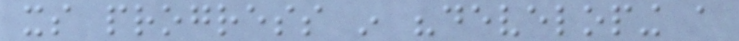its progress in "developing a
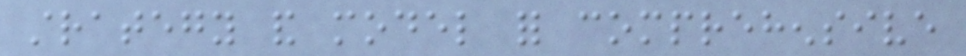strategy and model for comprehensive
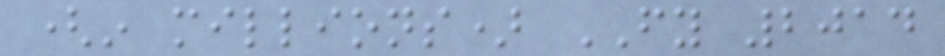(in millions) FY 2014
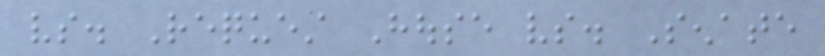vs. Request House vs. Senate
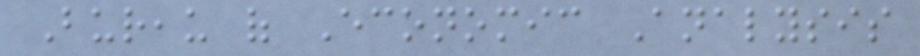Bureau of Economic Analysis
